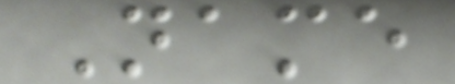Name
